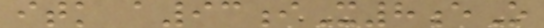itk a93iX8eO
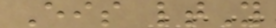Eis ltY
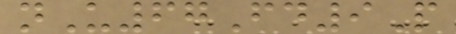nU67Fd9P
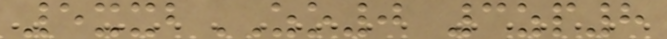5xxbZO0 3zp8
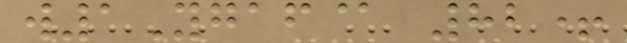w1Ygaf@ 82+
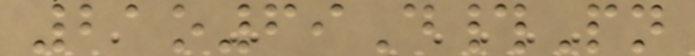21o69D#Pn
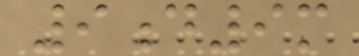9d9m
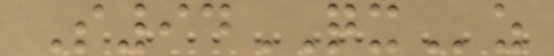S94QXz
